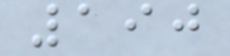190
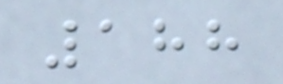188
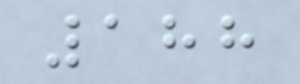188
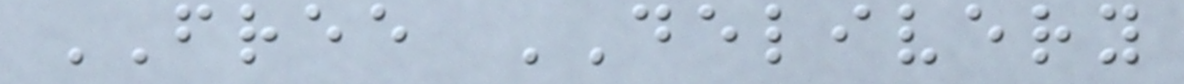FREE DELIVERY
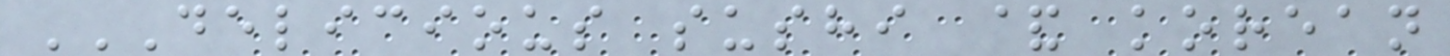DELICIOUS SUSHI & KOREAN
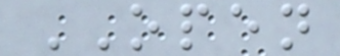OPEN
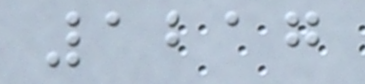1217
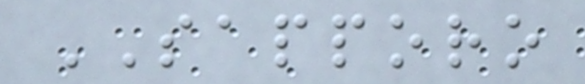SAPPORO
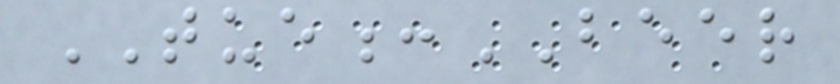TUE:BEER
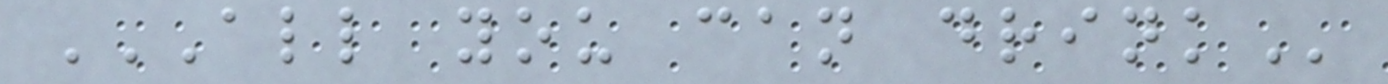ALL YOU CAN DRINK
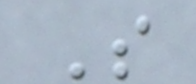S
